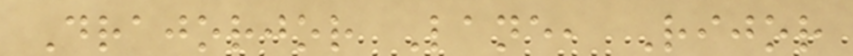Drajorjor Lane, Rijor
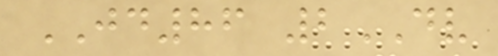JD86 2DV
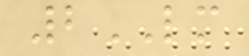2LM
